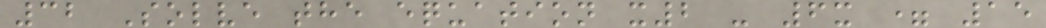32 Solve the equation x2 - 6x = 15
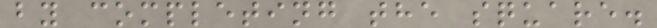by completing the square.
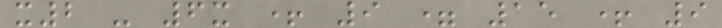x2 - 6x + 9 = 15 + 9
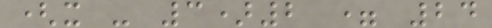(x - 3)2 = 24
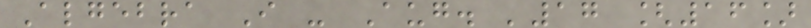Algebra I - Aug. '17 [16]
